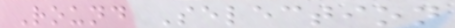Round Selection
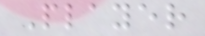Player
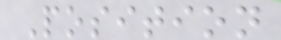Position
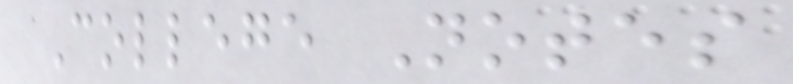College Notes
